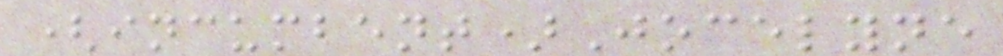(incumbent)Jocelyne
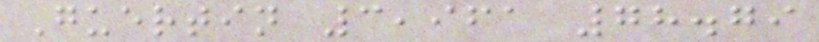Guertin 3,961 78.79
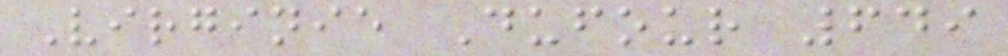Virginie Dufour 649
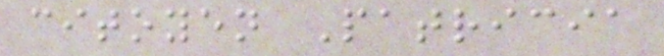citoyen Patricia
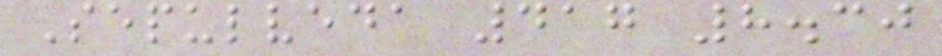Sepulveda 417 8.30
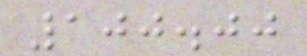100.00
